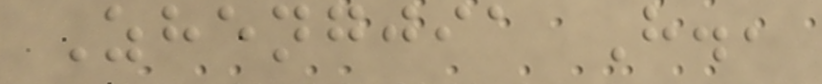Zhengjia H.,
